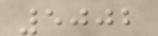5002
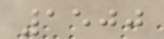1500
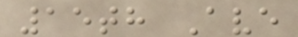15th Ave
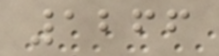1266
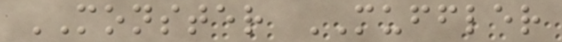MONSTER MUFFLER
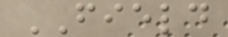FIELD
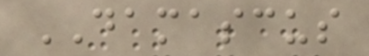DAMASCUS
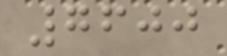7600
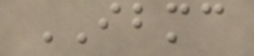IBMC
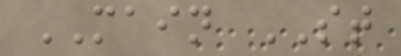MAIN ST
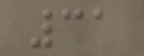31
